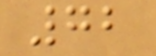72
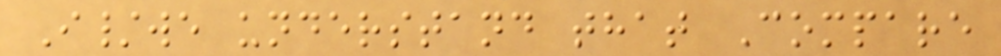I/we understand that Compare
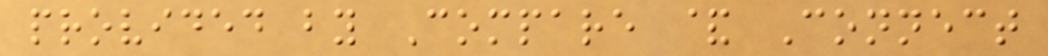provided by Compare & Connect
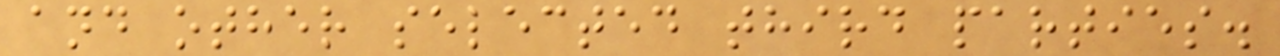and other selected third parties.
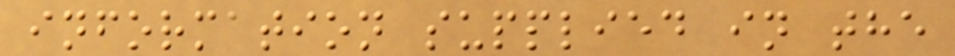information supplied in the
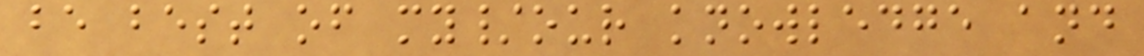be best of my/our knowledge and
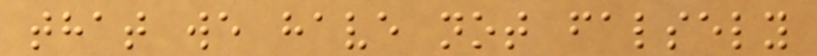that we have not falsely
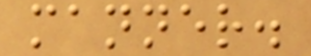manner.
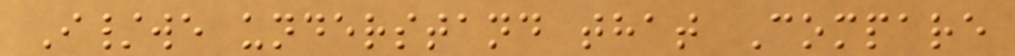I/we understand that Compare
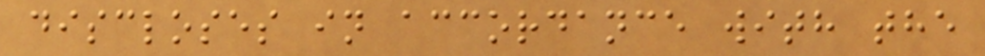discloses in accordance with the
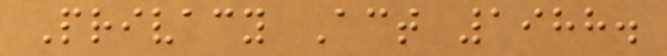Privacy Act 1988.
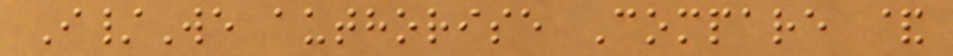I/We authorise Compare &
